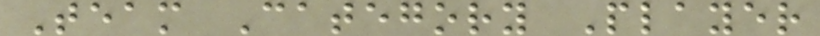Team Category Player
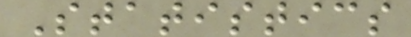Statistics
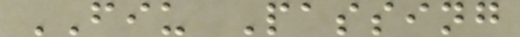FIU Passing
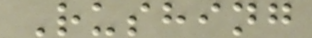Rushing
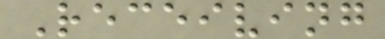Receiving
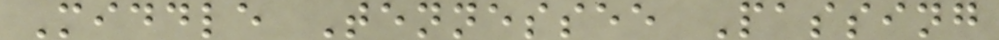Middle Tennessee Passing
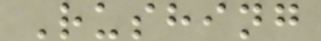Rushing
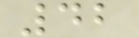42
